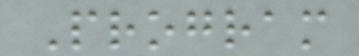Program
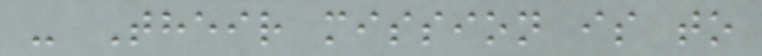- Their mission is to
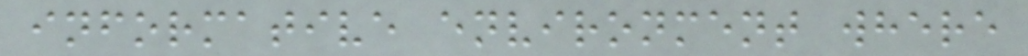informative environment where
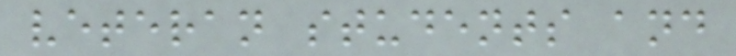veteran students and
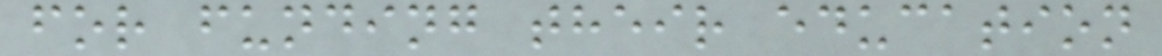for funding their education
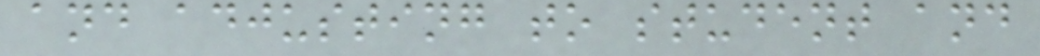and adjusting to student and
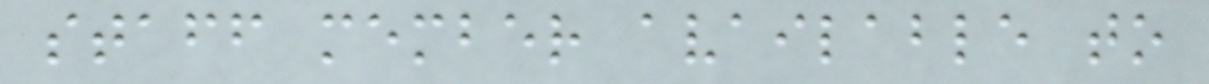staff member available to
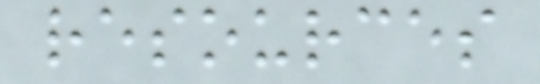resources
